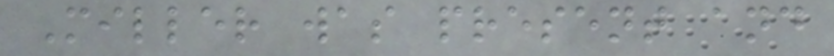Miller was present and
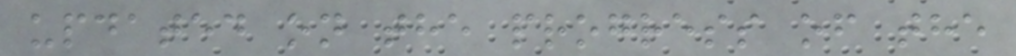updated on the progress of the
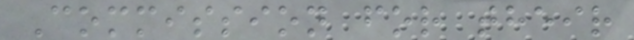Commission for their
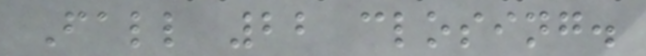Fall 22 closing.
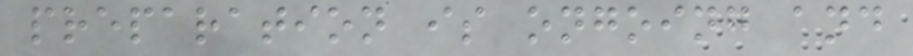preparation is ongoing and
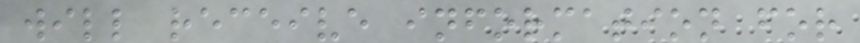will receive information for
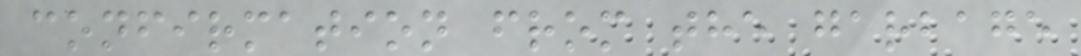confirmation from the garbage
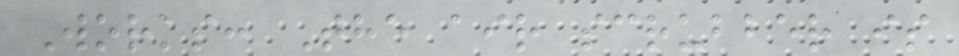Works: The air scrubber is
